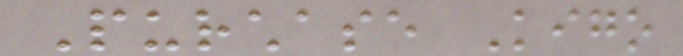Purchase Kigo
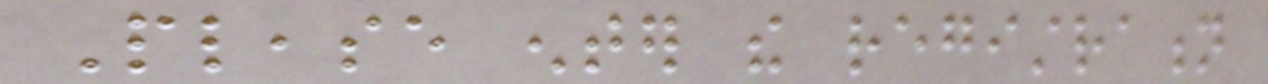Please enter the registration
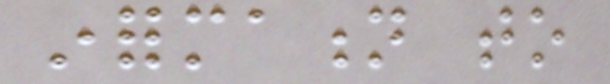information to
